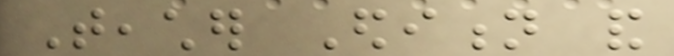Teacher Edition and
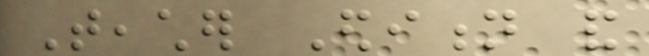Teacher Edition and
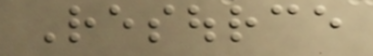Resource
